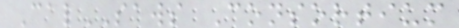CalSAWS Consortium
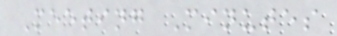Meeting Minutes
